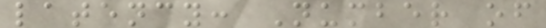latency: Number of
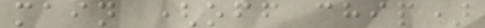main (off chip)
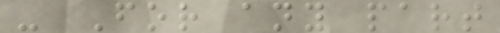- For any part
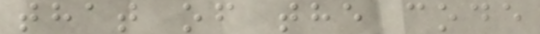that of the code
